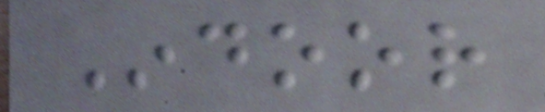Indoor
